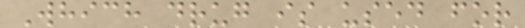Which drug is used for
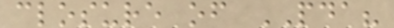closure of PDA?
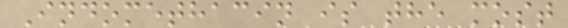Indomethacin is the most
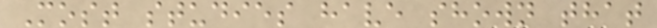Most studies have shown that
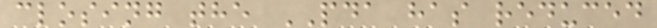closing the PDA has reduced
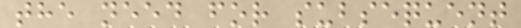the need for subsequent
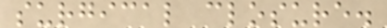surgical closure.
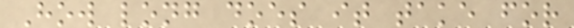How long does it take for
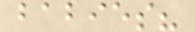babies?
